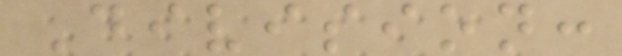Division:
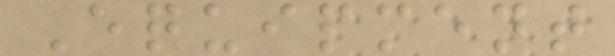Equipment
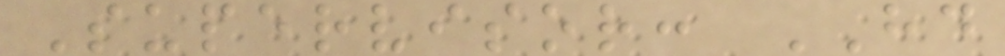Supervisor: HD
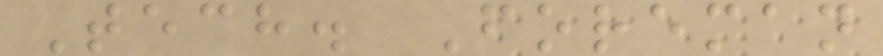Tech. Foreman
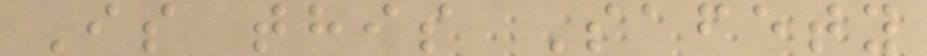Is this Safety
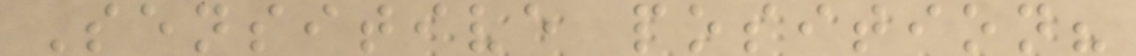Sensitive position?
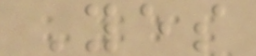Yes
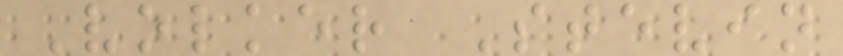Volker Stevin
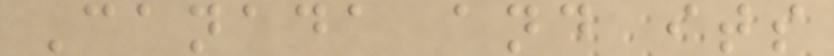Canada and its
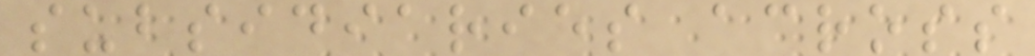subsidiaries across
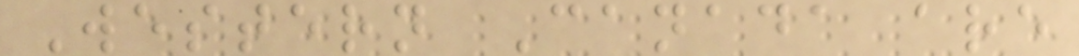Western Canada are
